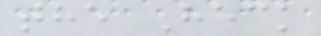the Heck
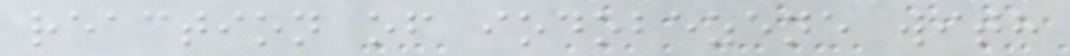reaction of iodobezene with
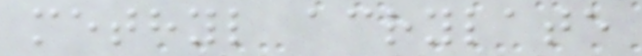methyl acrylate
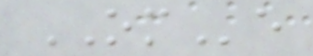OMe
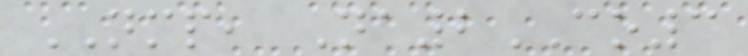NMP, Na2CO3
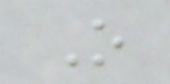O
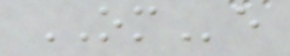OMe
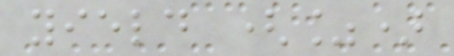yield (%)
